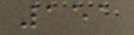151
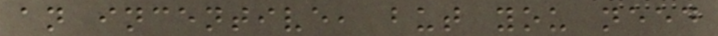an incentive, but you need
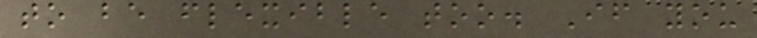to be flexible too. If you
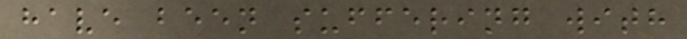have been suffering with
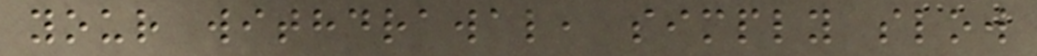your withdrawal, simply slow
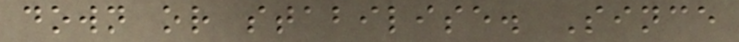down or stabilise. Since
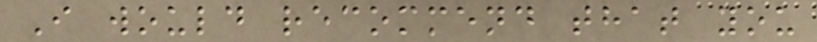I would recommend that you
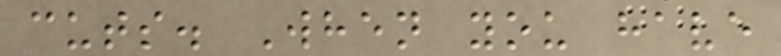cuts. When you have
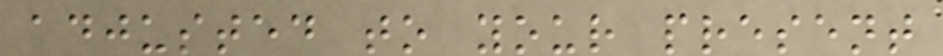adjusted to your present
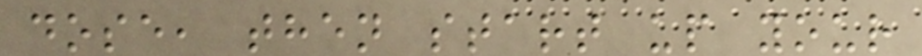dose, then start up your
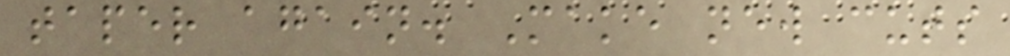taper again. Make new cuts
